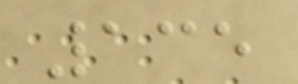135
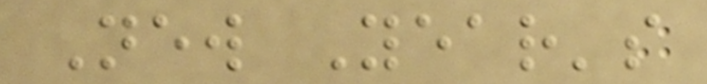New Year's
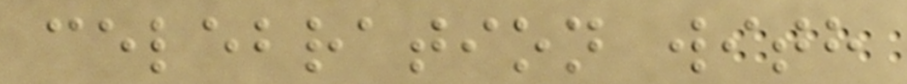celebration with
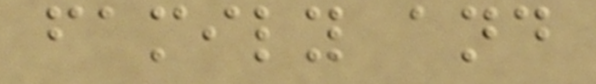family and
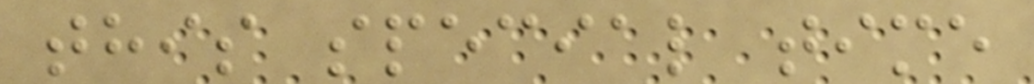this special time
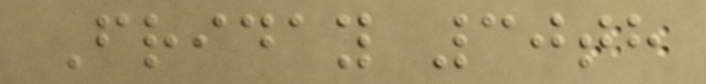Friday 30th
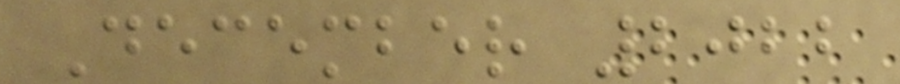December 2022
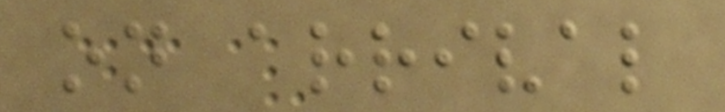on arrival
